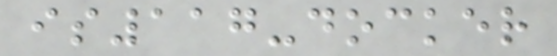is117-docker
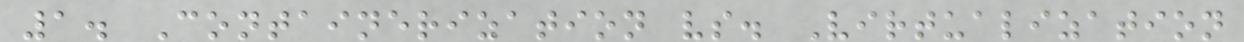1. Containerization vs. Virtualization
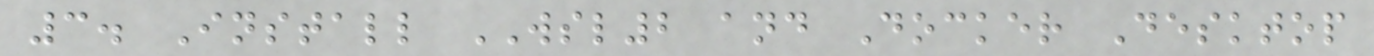3. Install WSL2 and Docker Desktop
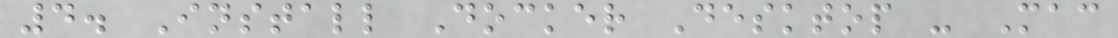4. Install Docker Desktop - Mac
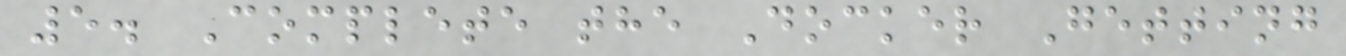5. Complete the Docker Getting
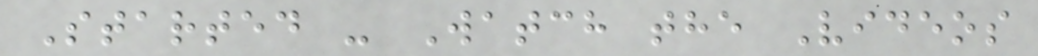Started - Watch the Videos
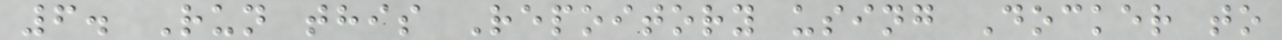6. Run this Repoitory using Docker to
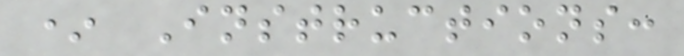* Instructions:
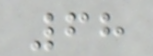68
